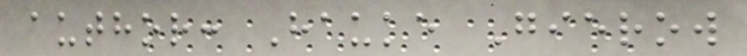author: Hauke Gierow
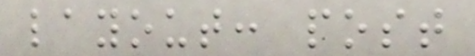layout: post
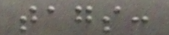tags:
